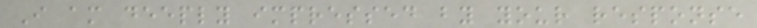I am deeply impressed by your response
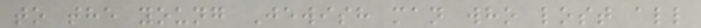to the young Jewish man who lost all
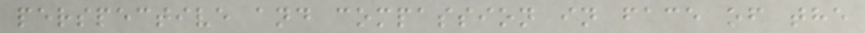perspective and compassion in face of the
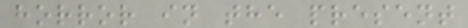horror in the present
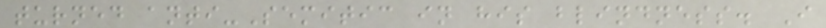turned anti-Semitic in his blindness. I
